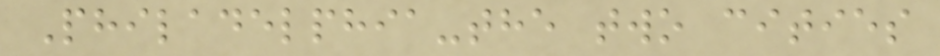Philadelphia-the two cities
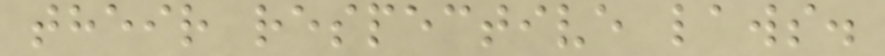their respective laws.
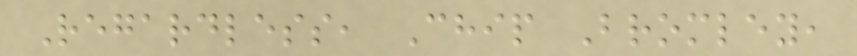Regardless, Chip Bromley,
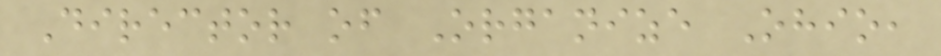Director of Organize Ohio,
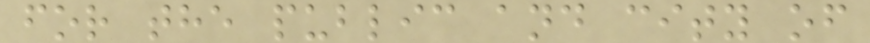for the public and city of
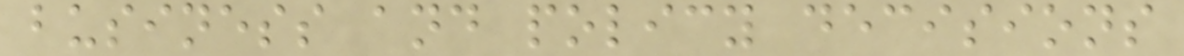business and policy decisions
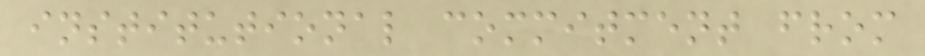institutional commitment from
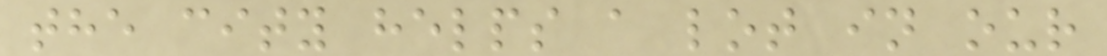the city helps a lot in our
